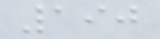190
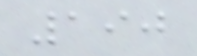190
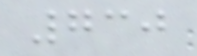730
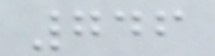746
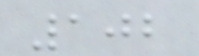102
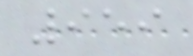959
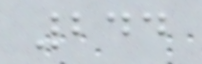244
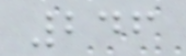246
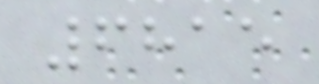6815
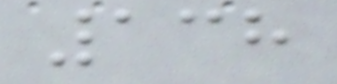138
